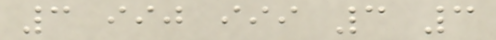3 iij iii 3 3
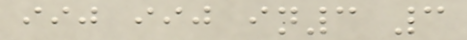iij iij in3 3
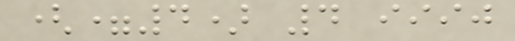(=4) 4 iiij
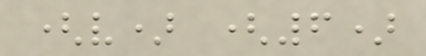(v) (6)
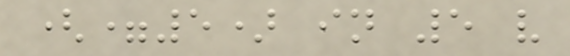(=5) in 5 v
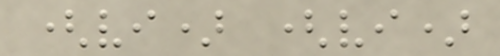(vi) (vi)
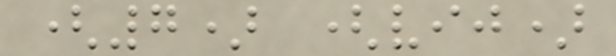(7) (vij)
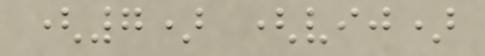(7) (vij)
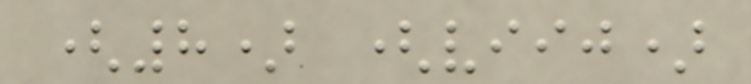(8) (viij)
